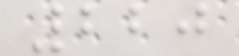220
